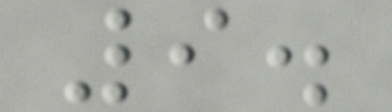9.
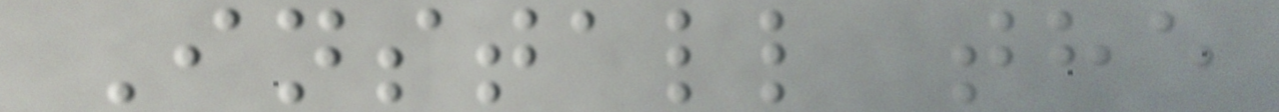Install the
